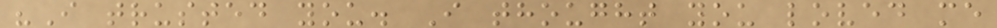"I trusted you. I thought you loved me
